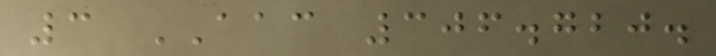3 AAC 306.720.
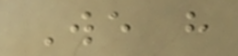We have
